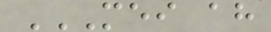MEI AH
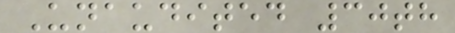Unaudited 30th
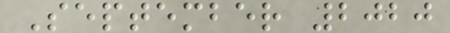September 2020
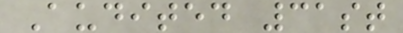Audited 31st
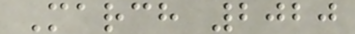March 2020
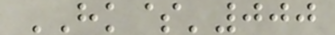HK$'000
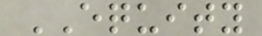EQUITY
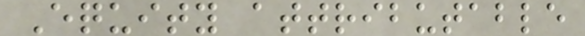Equity attributable
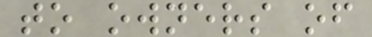to owners of
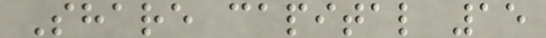Share capital 15
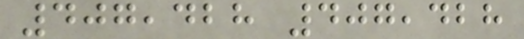407,428 407,428
